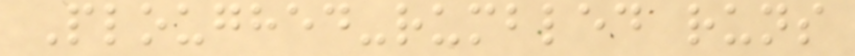Ploughed-rumbled runs
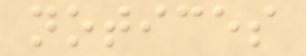notices
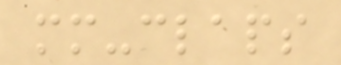mm-claps
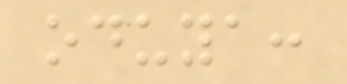oduya:
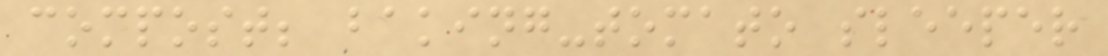compost; baking-tomato sleeper
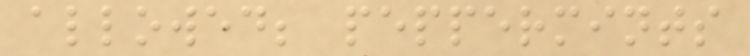allowed; peppermints
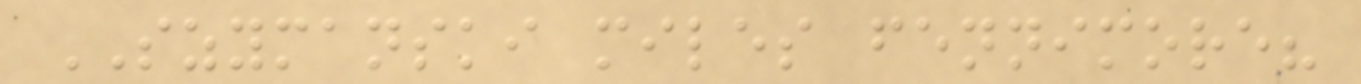SZYMANSKI miles fennimore?
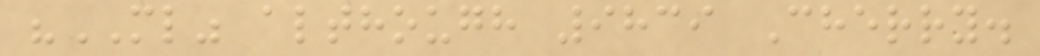"ML" although 9839 Cherry.
